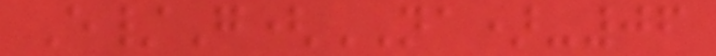E/G(NA)-06
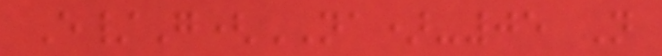E/G(NA)-05 N
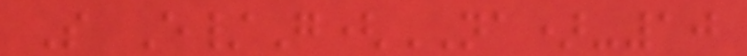S E/G(NA)-10
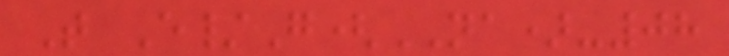T E/G(NA)-08
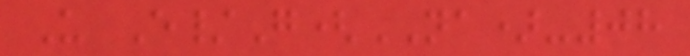U E/G(NA)-08
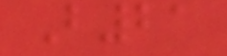B21
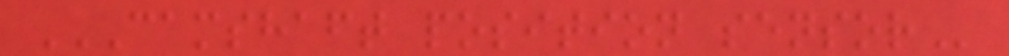CAMSHAFT POSITION SENSOR
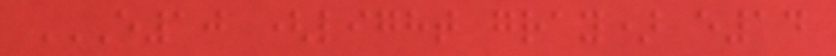E10 (LIGHT GRAY) E14
